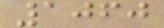1060
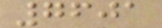7601
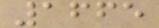1665
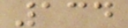134
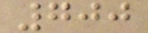700
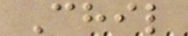Chil
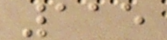115
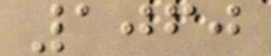1060
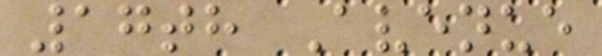17th Avenue
